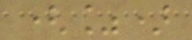(%)
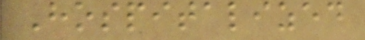Hospitalized
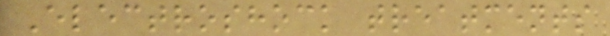Electroshock treatments
